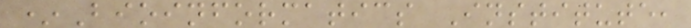*Bioinformatics Institute,
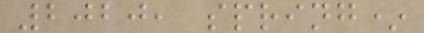2020, spring*
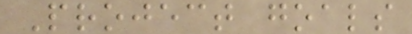Project goals
